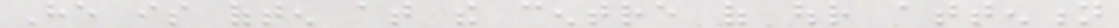He is often at the centre of our attention
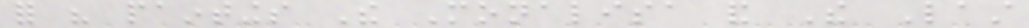for his paintings The Monalisa and The Last
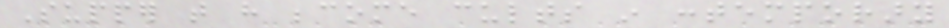Supper that have become cults in contemporary
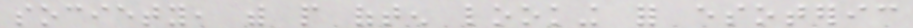society, with people often looking for esoteric
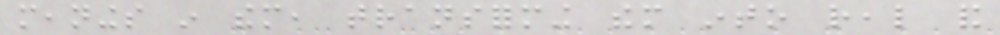meanings in them, transforming them into real and
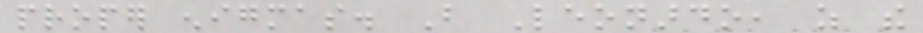proper enigmas. But Leonardo, as the
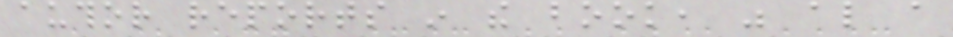author reports in the book, was also a
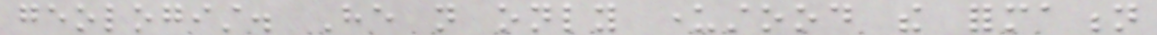geologist. He not only understood the formation
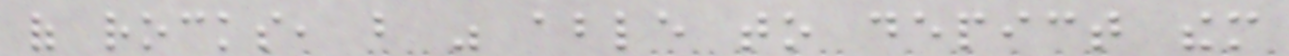of rocks, but was able to depict them
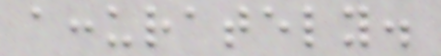accurately.
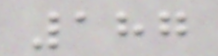187
